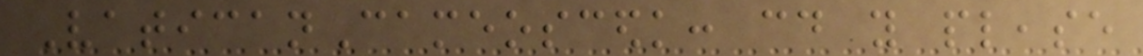VaticanCameoscedk: could you please
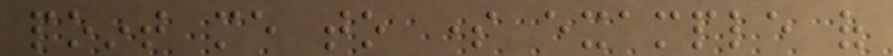point me to some example of
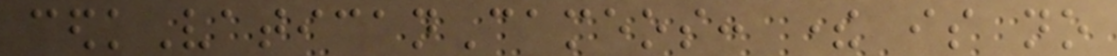cedkVaticanCameos: there is no
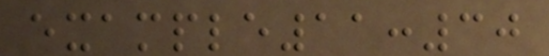example11:30
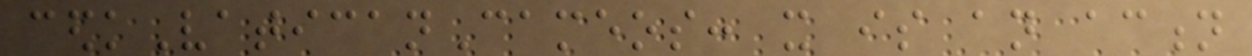cedkVaticanCameos: it is an action
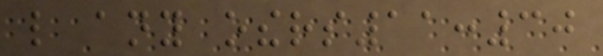like any others11:30
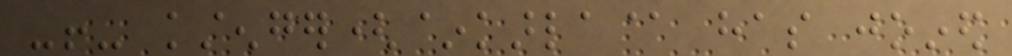-!- kstenger(~karla@ has joined
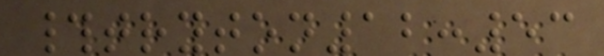#tryton12:53
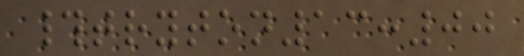#tryton13:00
